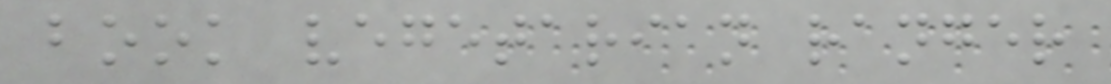book vegetarian ranger
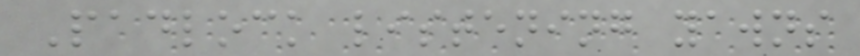Padlock listening yawns
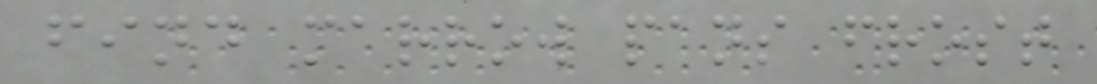find marrow pans frost
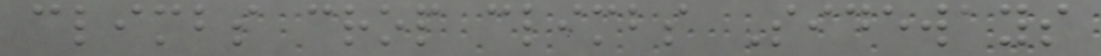climbs crop climbs Sideways
